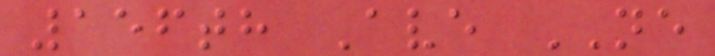156th Ave NE
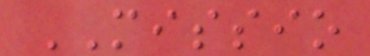MISSIO
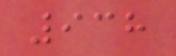938
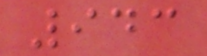943
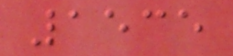1535
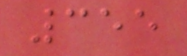355
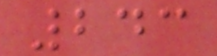243
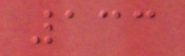133
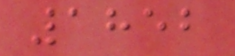1852
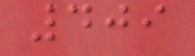409
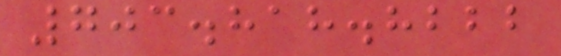703.818.8222
